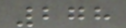278
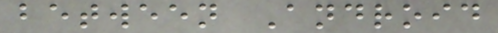between Android
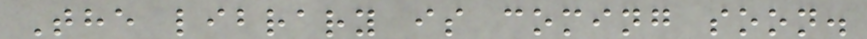The library is coming soon.
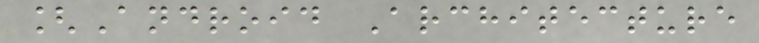[Android Architecture
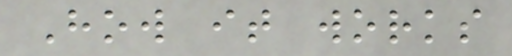How it works
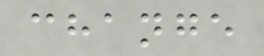change
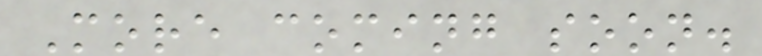More coming soon.
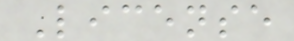License
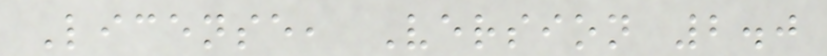License, Version 2.0
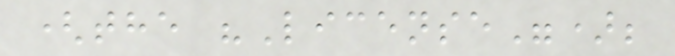(the "License");
